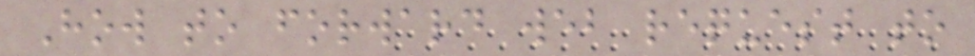How to forward web request to
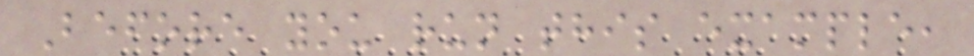Before you run this example,
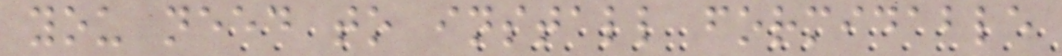you need to install formidable
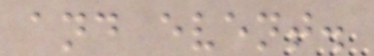and event.
